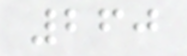260
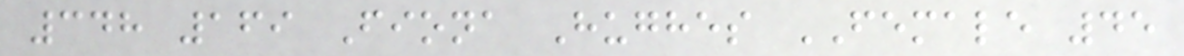348 169 Fiona Hughes FEMALE 45
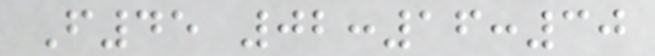F45 02:16:30
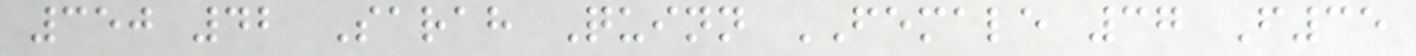350 42 Sarah Quinn FEMALE 37 F35
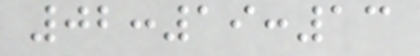02:19:13
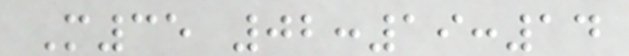M35 02:19:14
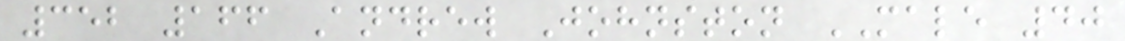352 166 Andrew Johnston MALE 40
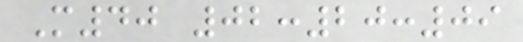M40 02:20:09
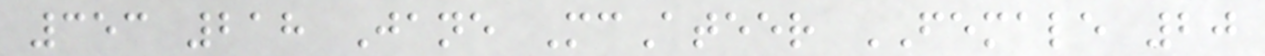353 218 Jane McAteer FEMALE 20
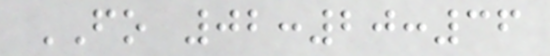FO 02:20:36
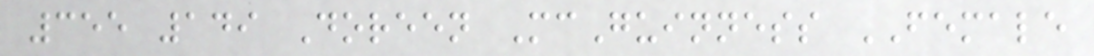355 149 Doreen McGuinness FEMALE
